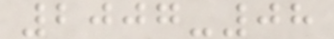2007-08
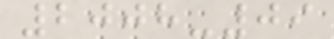2008-09
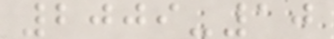2009-10
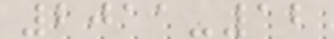2011-12
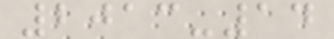2013-14
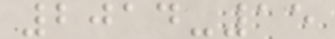2014-15
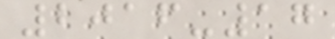2016-17
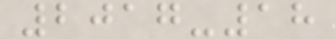2017-18
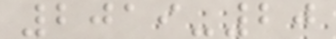2019-20
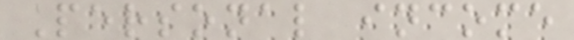Personal income
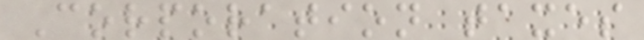Corporation taxes
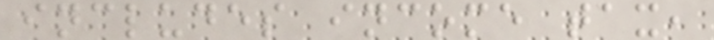includes income tax,
